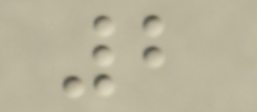2
